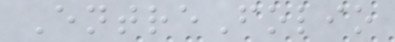EntreFolio
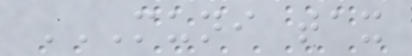MUNI TAX
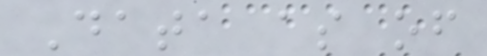Data as of
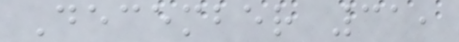December 31,
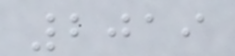2019
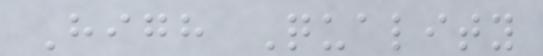High Quality
